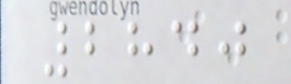2840
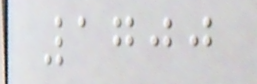1700
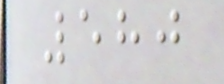580
